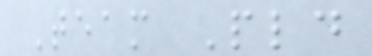Team Pld
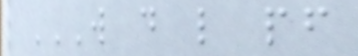W D L PF
